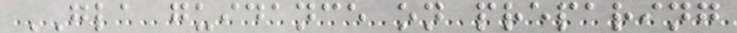GLA guidance on preparing
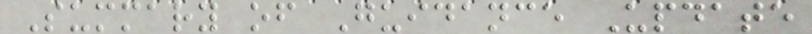Summary of Guidance Update
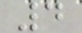4
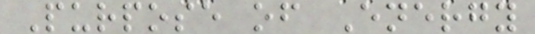Purpose of Energy
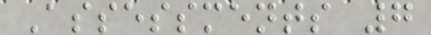Assessments 7
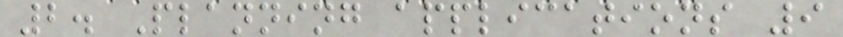2. Planning applications 9
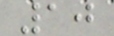10
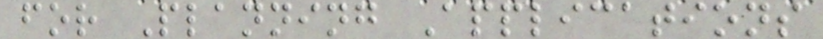for Planning Applications
